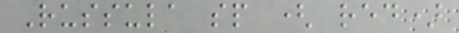Russula sp ( red)
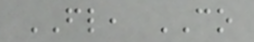FL, CO
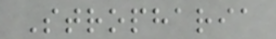Stropharia
